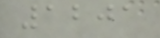1201
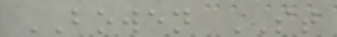BOWEN ST
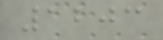1203
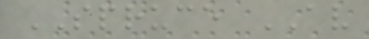SPRUCE AV
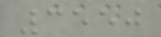3550
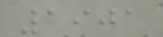1901
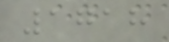1718
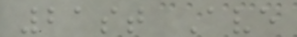21st Ave
